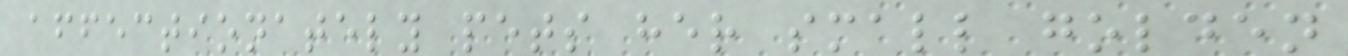affectionately pets her small golden
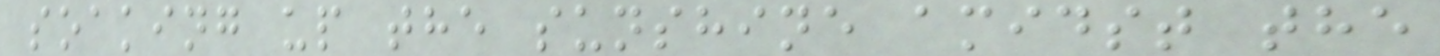soaking up the sunshine amidst the
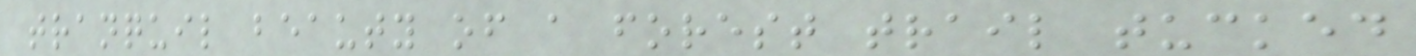tranquil beauty of a forest trail tucked
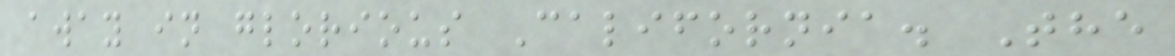away in glorious California. The
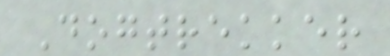Dogtrekker
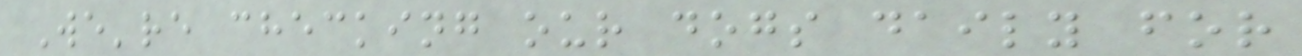We're checking our dogs daily for
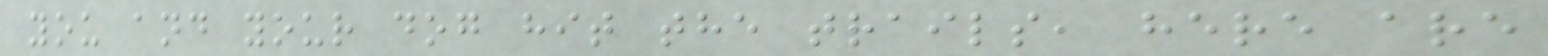you and your dog hit the trails, here are
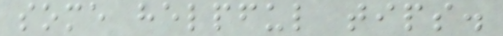some helpful tips.
